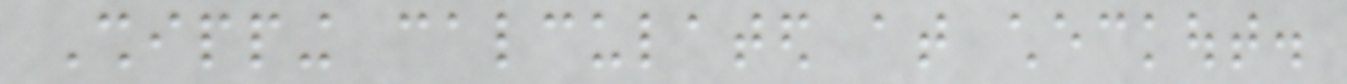Shipping calculated at checkout.
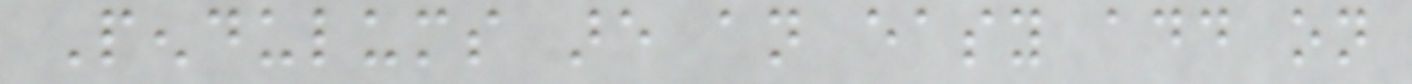Pendulums are an easy add on
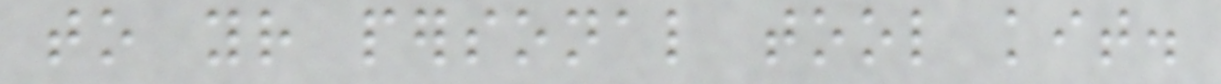to your personal tool kit.
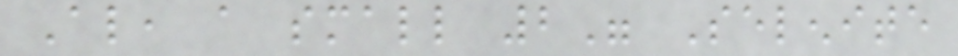Also, a small 2" Selenite
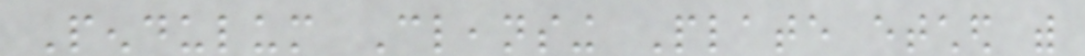Pendulum Cleansing Plate etched with
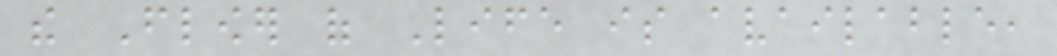the Flower of Life is available,
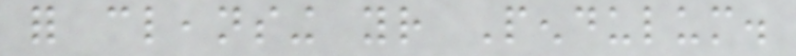for cleansing your Pendulum.
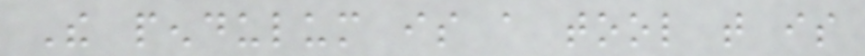The pendulum is a tool that is
